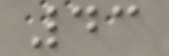43
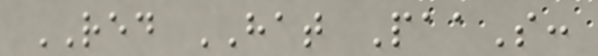RED HAT PaaS:
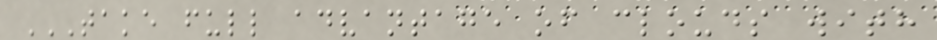TAKE FULL ADVANTAGE OF CLOUDS WITH
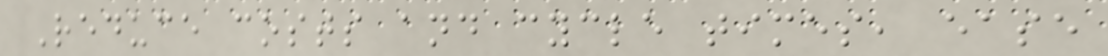Reduce costs and cycle times, ease
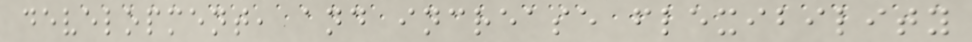development, and increase flexibility
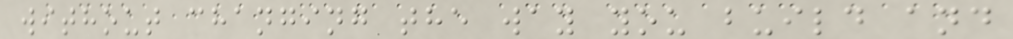without changing the way you build and
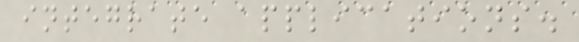integrate applications.
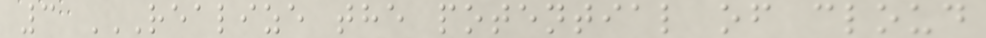3 REALIZE THE POTENTIAL OF CLOUD
